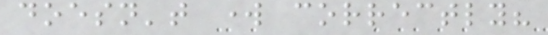doesn't work correctly?
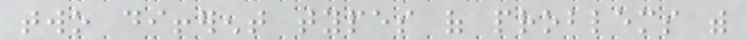two different types of problems with
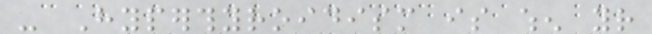- Hyperthyroidism is when your
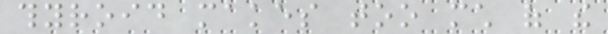thyroid makes too much of the
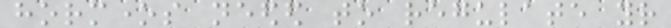hormones needed to regulate your
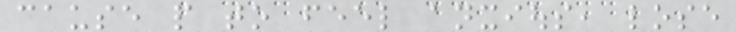cause people to feel anxious, lose
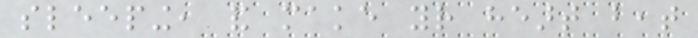sleeping, and make your heart beat
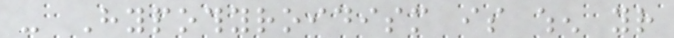- Hypothyroidism is when your
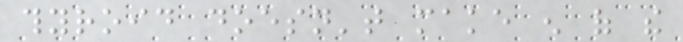thyroid doesn't make enough of the
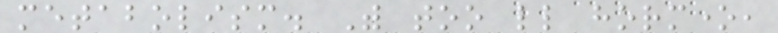metabolism. With too little hormone,
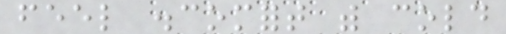feel discomfort with cold
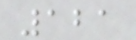121
